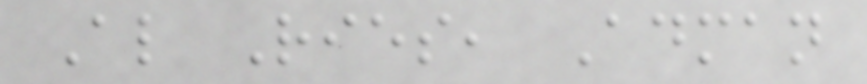Al Ries, Adman
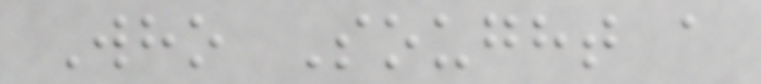Who Sought a
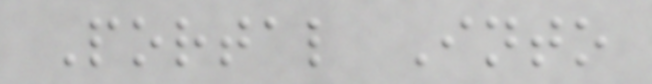Portal Into
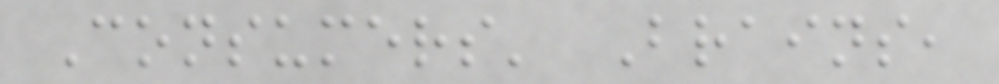Consumers' Brains,
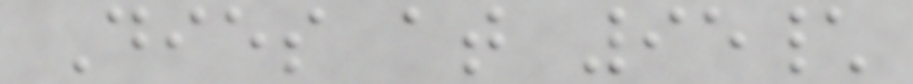Dies at 95\
